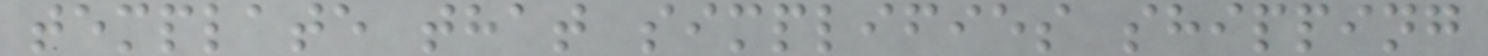template that simplifies shipping
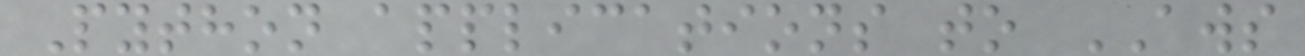Python applications to AWS
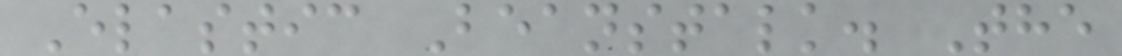Elastic Beanstalk. The
